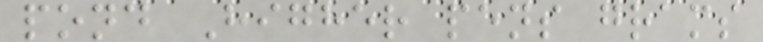pond Higher pens grams
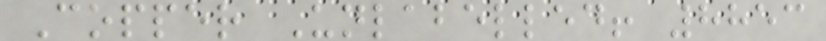Copper Unlabelled! 8853
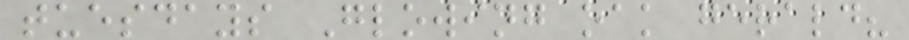tuesdays Glowing oak gerald?
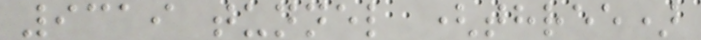9319 tunnel (three)
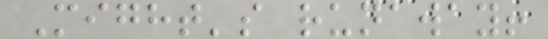Might's runaway!
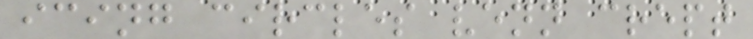icing circles venn crept
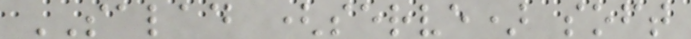SALAD (serve) soft
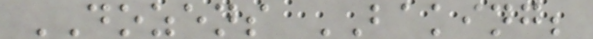DOZENS BAKING;
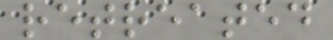retreated
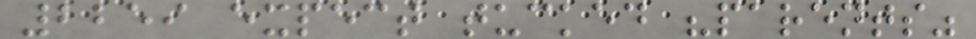2259 expect tucked "parents"
